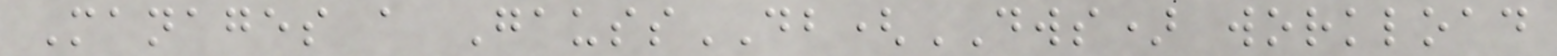Manages a GaussDB(DWS) workload
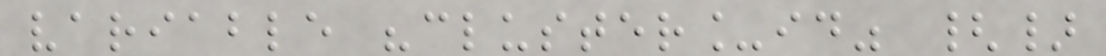variable "cluster_id" {}
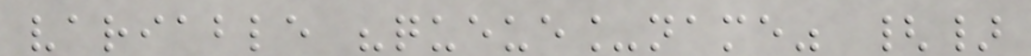variable "queue_name" {}
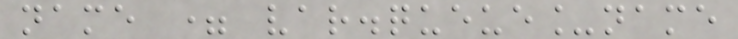name = var.queue_name
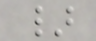}
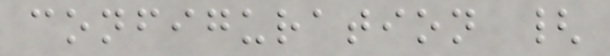configuration {
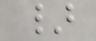}
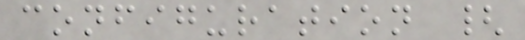configuration {
